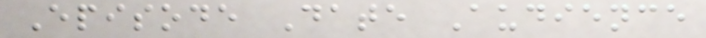Episode Date Audience
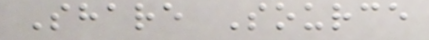Share Source
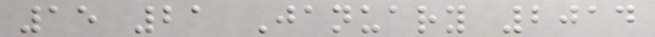15 21 January 2014
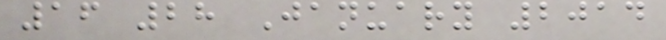16 28 January 2014
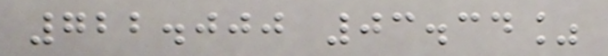722.000 03.34%
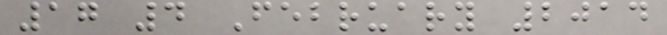17 4 February 2014
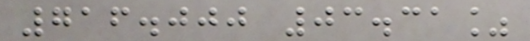716.000 03.31%
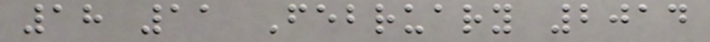18 11 February 2014
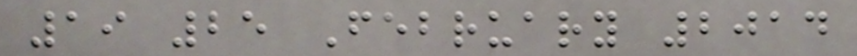19 25 February 2014
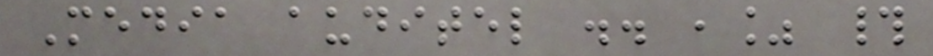Media auditel .. ,% #
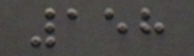158
